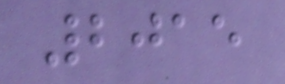2015
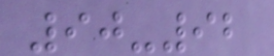90-92
